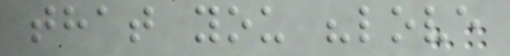that you "love
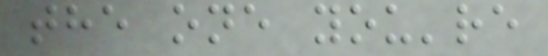the one you're
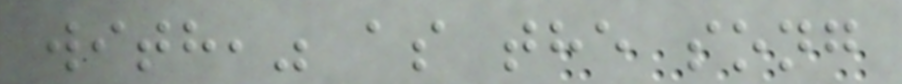with," as the song
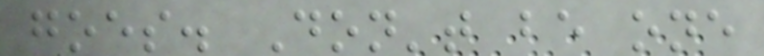goes. Don't be one
